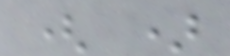( )
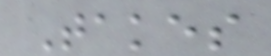Takes
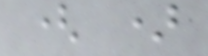( )
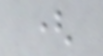(
